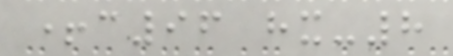+c96 hx-8
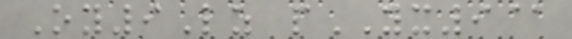Oy9Lz pYX9@
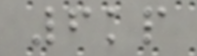6kp
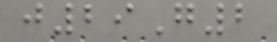j29G2
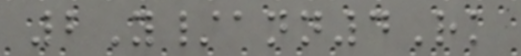2Y/ann4Rk
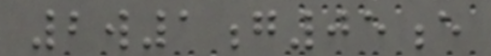2w1g05e
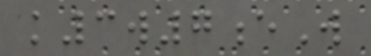k3w7eW
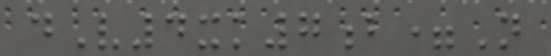dV4xk7b=N
